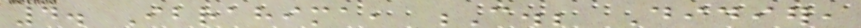4. Ibrahima, C.; Didier,
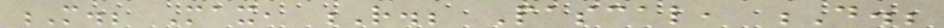M.; Max, R.; Pascal, D.;
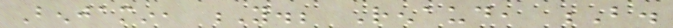Benjamin, Y.; Renaud, B.
